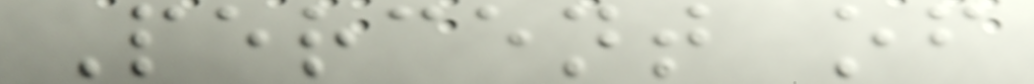Percent of
